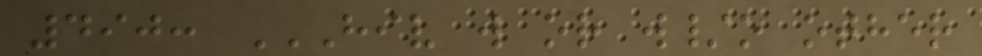490: HIV W OR W/O OTHER
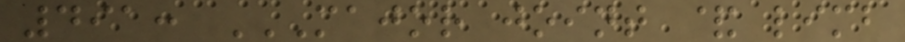491: MAJOR JOINT & LIMB
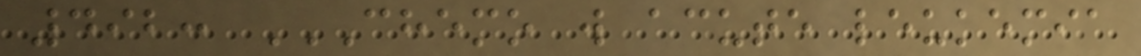492: CHEMO W ACUTE LEUKEMIA
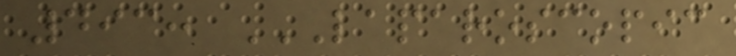493: LAPAROSCOPIC
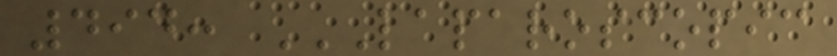494: LAPAROSCOPIC
